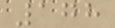178
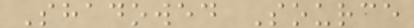Shadowed Source
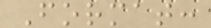Format:
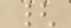{
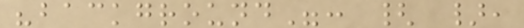"background": { },
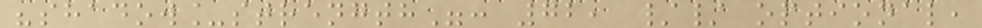"shadow_strength": 72, // optional,
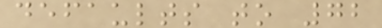defaults to 72
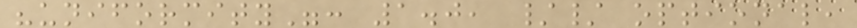"uniformity": 1.0, // optional,
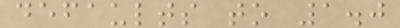defaults to 1.0
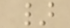}
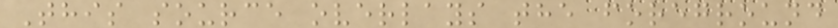This source overlays the foreground
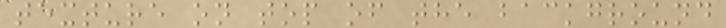texture on top of the background
